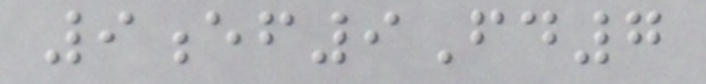9ef9Fd7
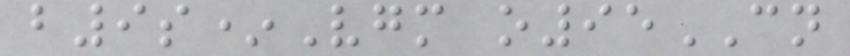b9s*Vgm o95CN
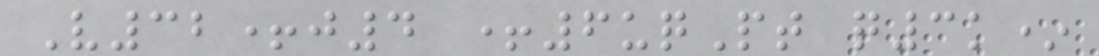V32+j4 +6uqPt q3k*
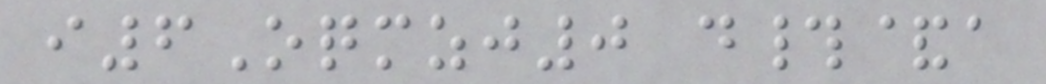i6Oqmzj0 d#&a
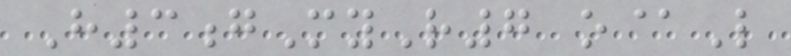H3gMyR7 o@L
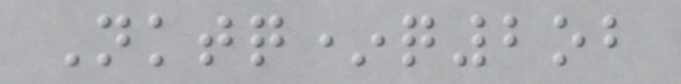Nktq*q2ob
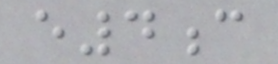e4c
